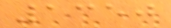1350
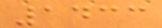1433
